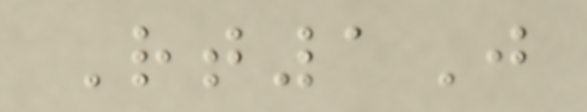Rt1J
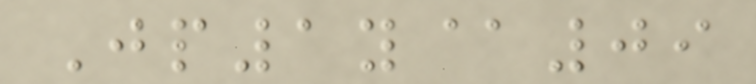Jp1y@09
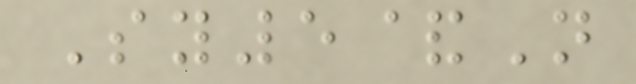Sy5&N
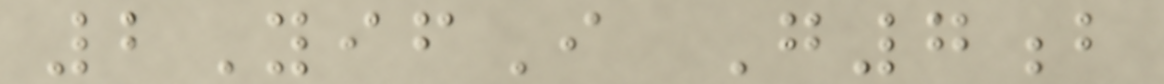2YifI G7b
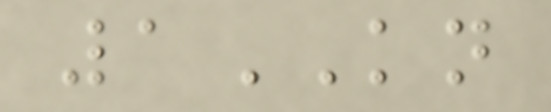1KN
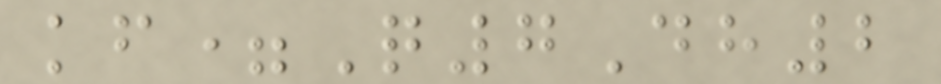kf=Q7Dh2
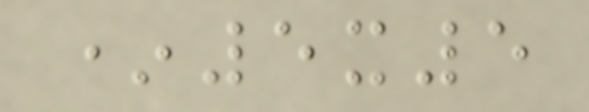*5x5
